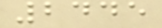2445
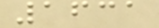1631
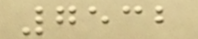7532
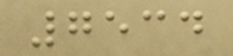7534
